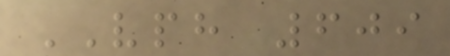VPH 609
